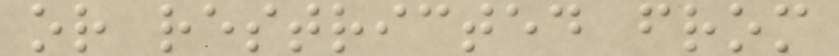or restricted from
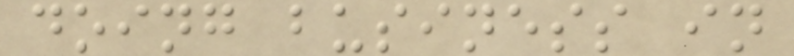doing business in
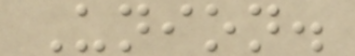Union.
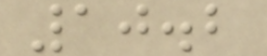10.2
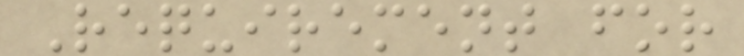Requirement for
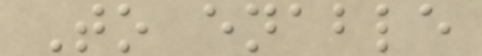To enable
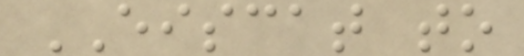EISCAT to
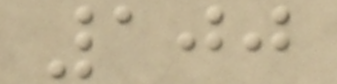100
